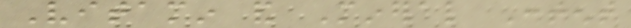Vitamin and Mineral Content
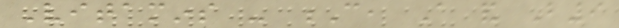Vitamins - C, A and B9
